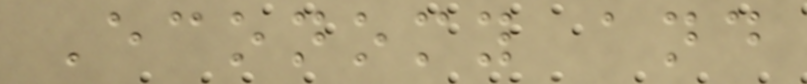Economy and
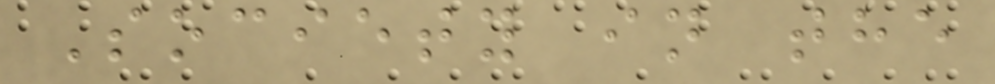Society in the
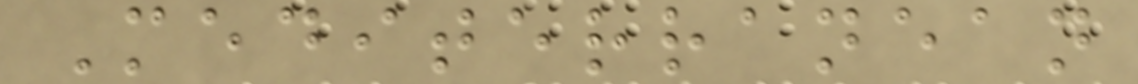Mediterranean
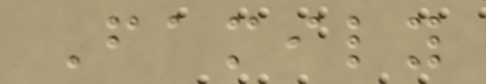Family
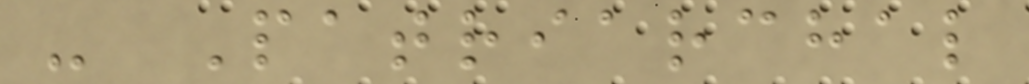- Patriarchal
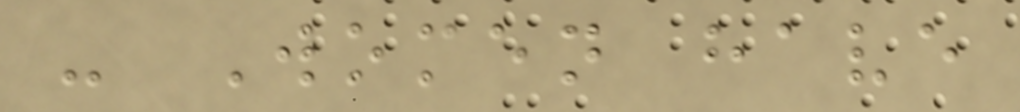- Women have
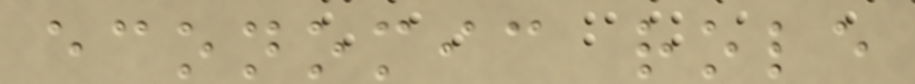economic role
